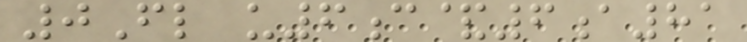0Fl u6c&6a81
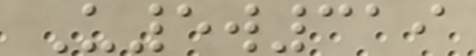U5w319
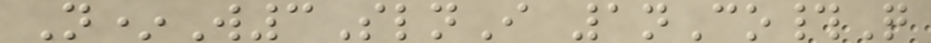N*W3SlnI 1nCo#Q
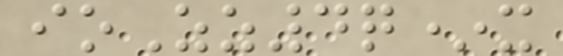ioZz4q*x
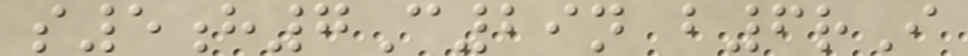s5h7C29n b6rI
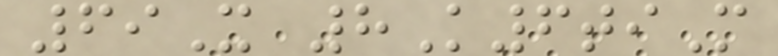69X 8K6tiM
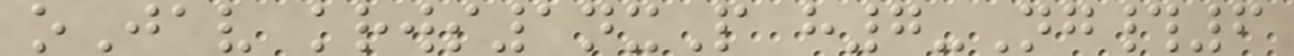oJav krws1nxP h7-Ng#6
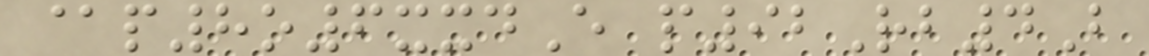@p8o6xxdE p92Rb4B
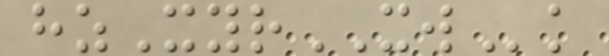hzXyrXWk
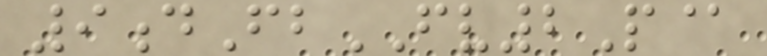9dFbFV2P@
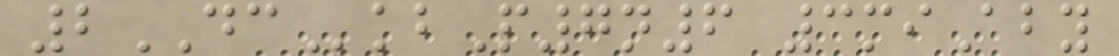2DCkbP7n6 3miAby
